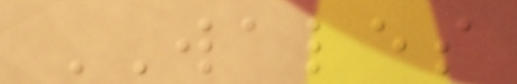WALES
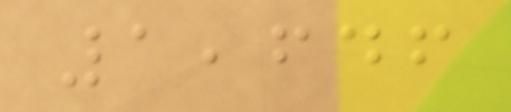1,646
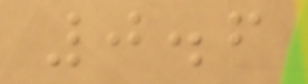0.6
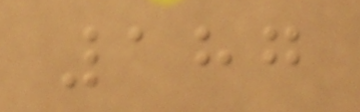187
